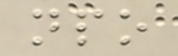npo
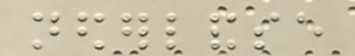nederlandse
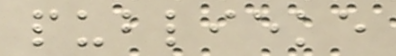publieke
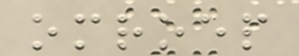omroep
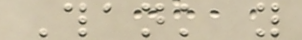Thank you
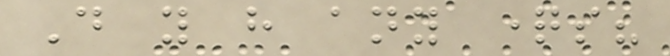Do you have any questions?
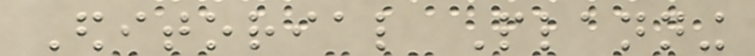Editorial Planning
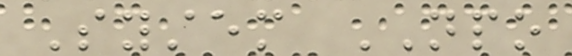System NPO
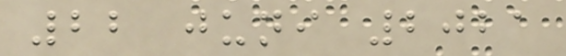22 juni 2021
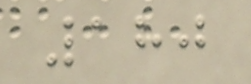180
